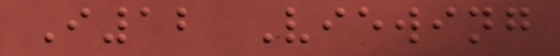I12 Viewing
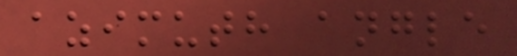azimuth angle
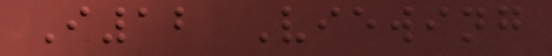I12 Viewing
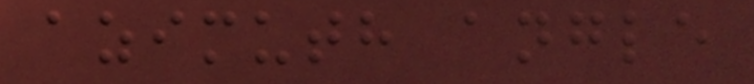azimuth angle
